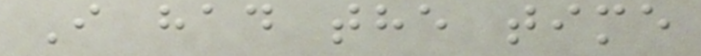I had the time
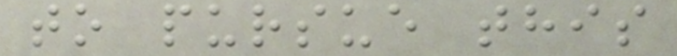to pursue this
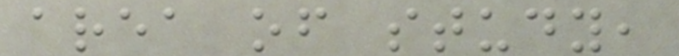area of study,
